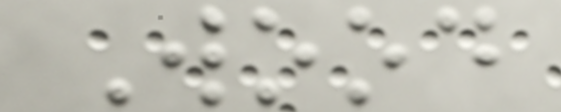Wood
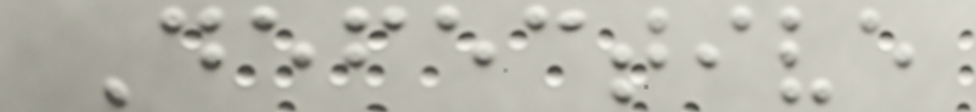Defective
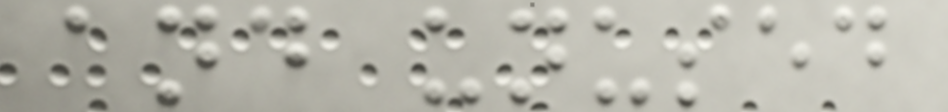and unused
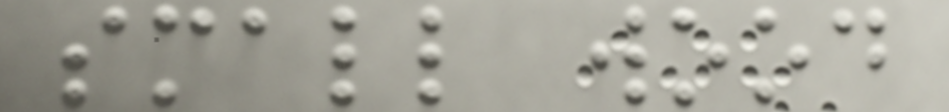small wood
